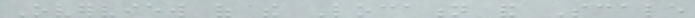Overview of the Location and Scale
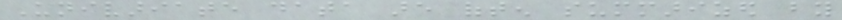Univariate data are often summarized by
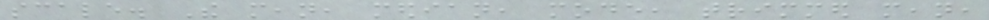scale. The mean, median, mode, trimmed mean,
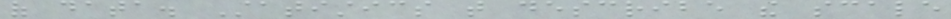of data. Statistics that describe the scale
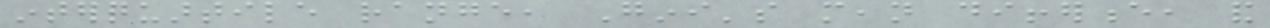interquartile range, Gini's mean difference, and
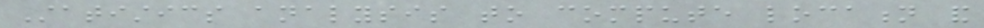Statistics analysis to compute location and
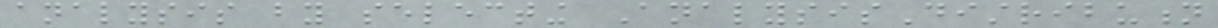analysis by selecting AnalysisDistribution
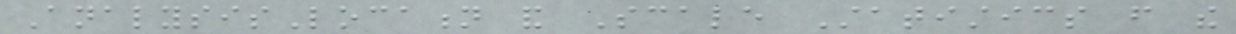AnalysisLocation and Scale Statistics from the
